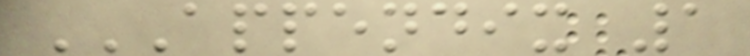APPENDIX 1
